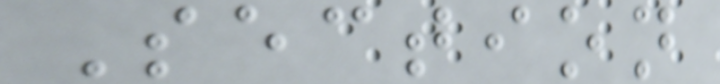Section
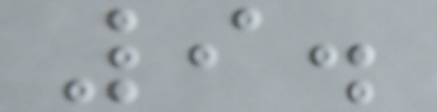9.
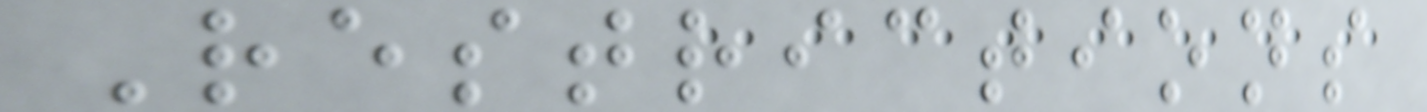Restrictions
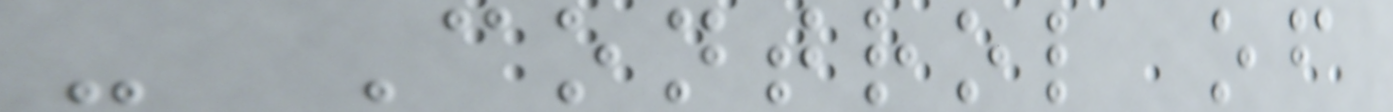- Control of
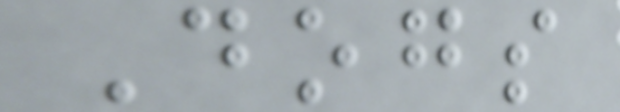Dogs
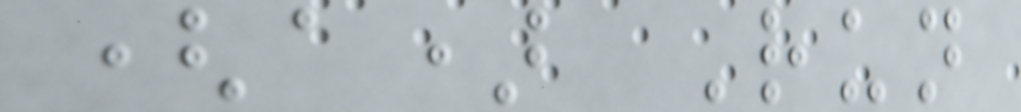(a) Run
